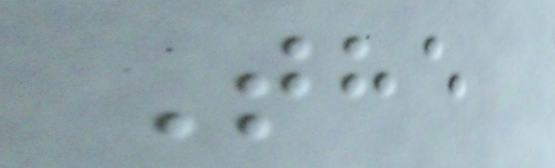The
